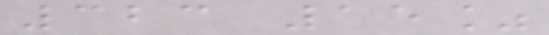323 15%
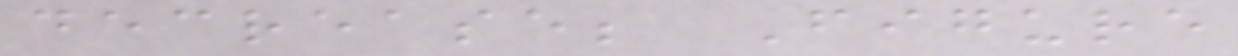decrease; Figure
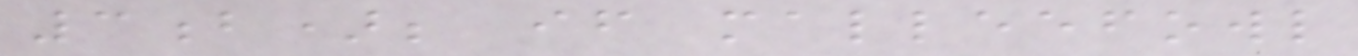3b); if malleefowl
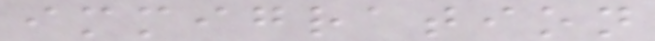immigration
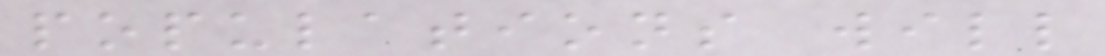populations will
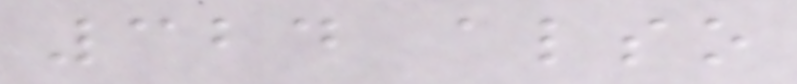324 also
